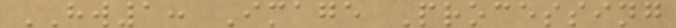HW1: Image Processing
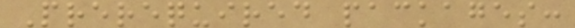Prerequired packages:
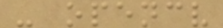- opencv
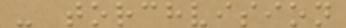- torchvision
